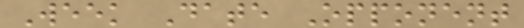Week Date Opponent
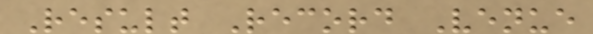Result Record Venue
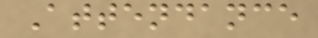Attendance
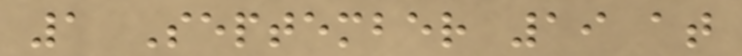1 September 19 at
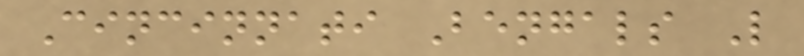Cincinnati Bengals L
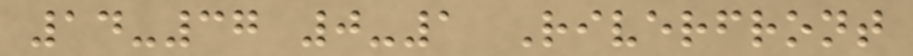14-37 0-1 Riverfront
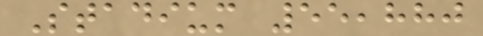Stadium 55,880
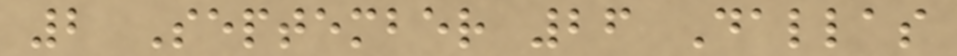2 September 26 Dallas
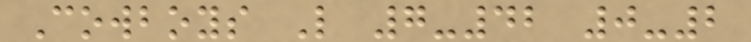Cowboys L 7-42 0-2
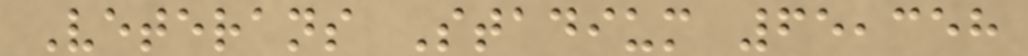Veterans Stadium 65,358
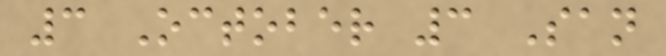3 October 3 San
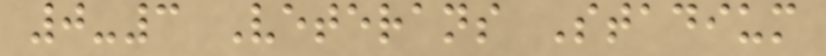0-3 Veterans Stadium
